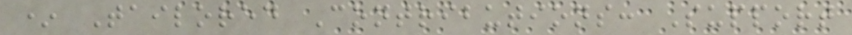* Tailored Contributions: Support
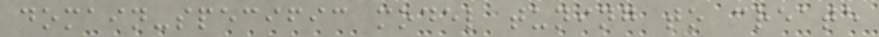domain-specific model tuning to create
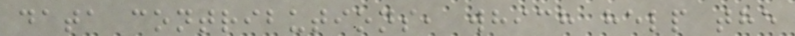data contributions, which help the
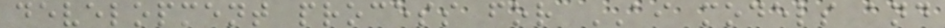development process for AI models and
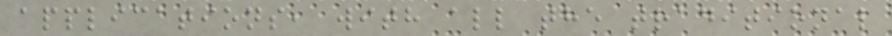applications, with all the traditional
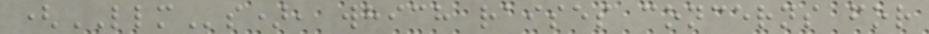(LLMs), which raises concerns for
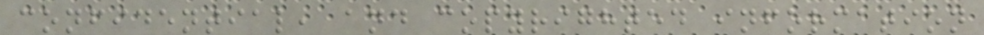confidential, and copyrighted information
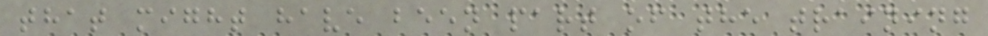that might have been part of the training
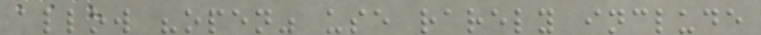allow "open" use rarely include
